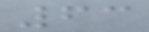63
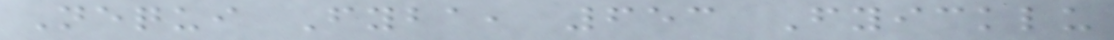Nequi Fyba, 653 Fyicklu
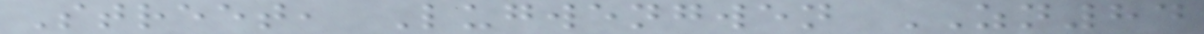Street, Lugwengwen ZN84
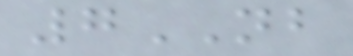7NB
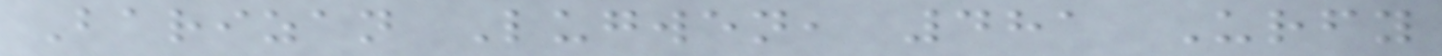Barizan Lugwen, 481 Urfy
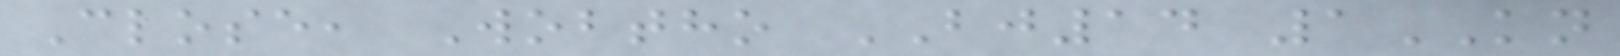Close, Wobtho BJ14 1KN
